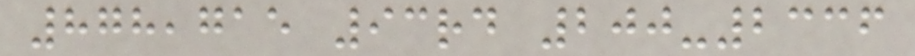878,715 93rd 200-2336
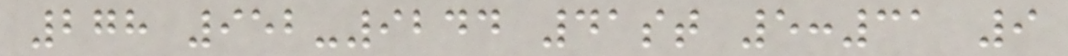278 952-9244 41st 5:31 9
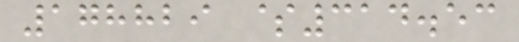178829 $314.53
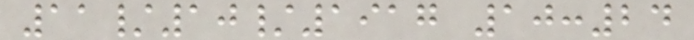11/10/1917 10:24
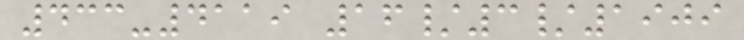433-4119 16/3/1909
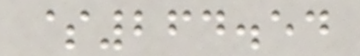$264.54
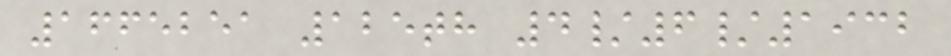1665251 125th 4/6/1932
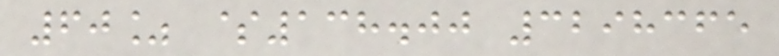60% $138.00 3298365
